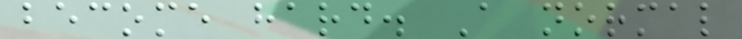become hard. A normal
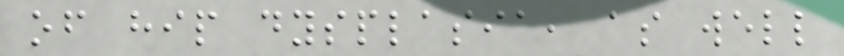of hip dysplasia, as well
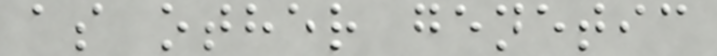as other genetic
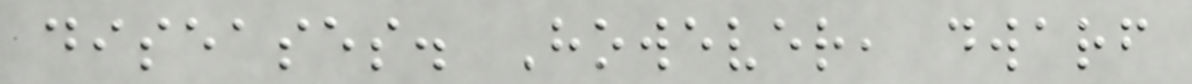diseases. However, dwarf
